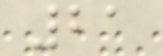21
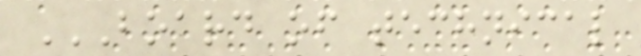BOARD OF TECHNICAL
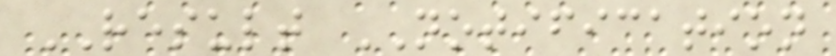RESULT NOTIFICATION
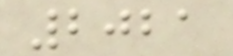2021
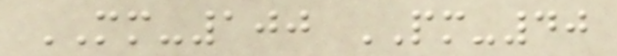MM-100 PM-40
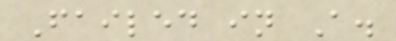Failed in A.
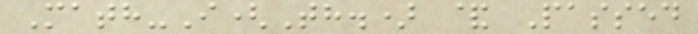Math-I(Th.) & Passed
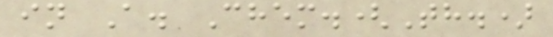in A. Chem.(Th.)
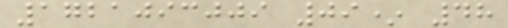1721093009 09* 48
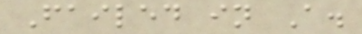Failed in A.
